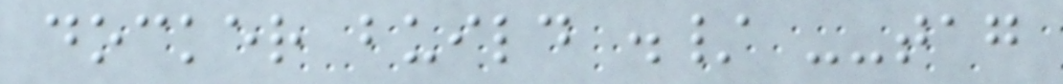docker build ./ --tag
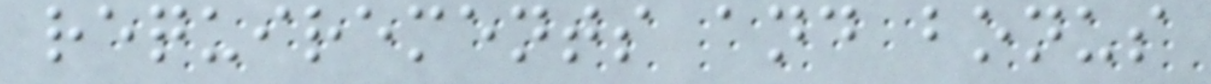requirements and bonus
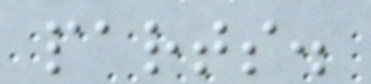parts.
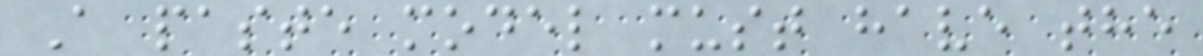A paste model must have the
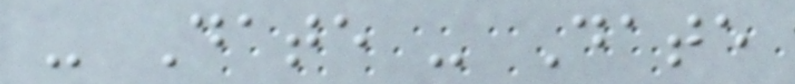- Date - Date
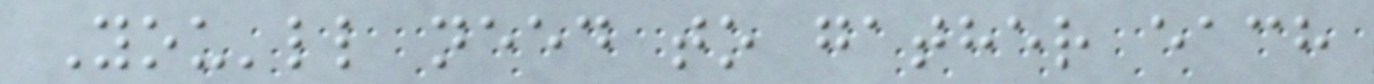You'll need to gather each
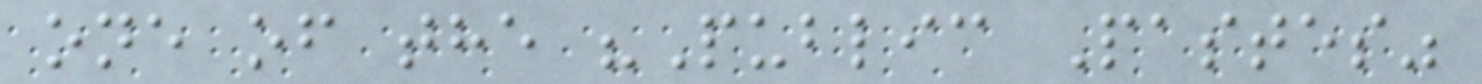one of the "Public Pastes"
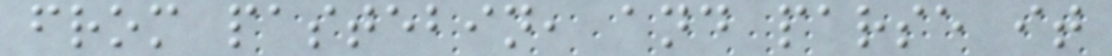from pastebin, and parse it
